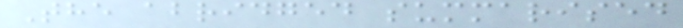The abridged summarised
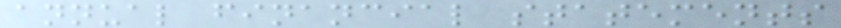annual financial statements
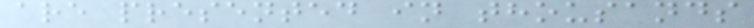are presented in thousands
